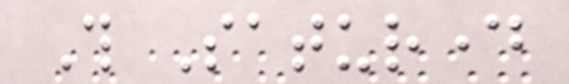This Saturday
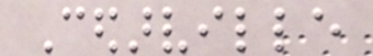Cedarville
